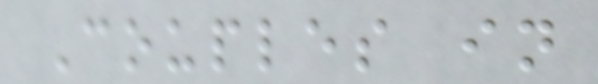Couples in
